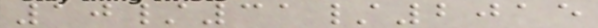10/31/2015
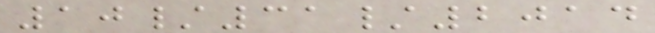10/31/2014
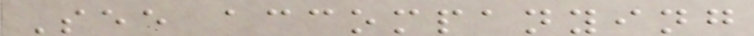See accompanying
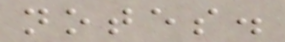notes.
